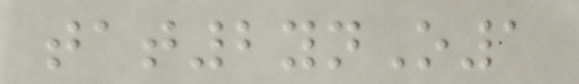tat2ynO1
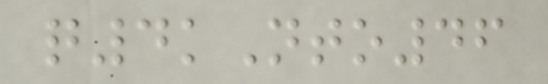q4kNto46
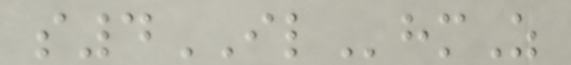s4ILhmZ
